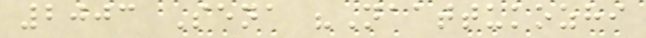2003 Sena "Naattukozhi
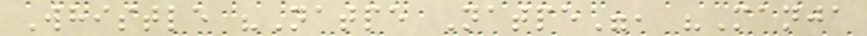Whistle "Natpe Natpe", "Manja
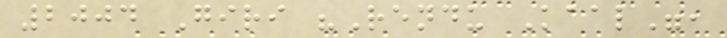2004 Giri "Rendu Kaal",
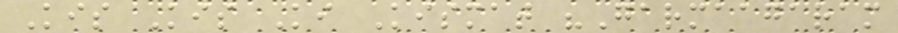Kis Kis Ki Kismat "Garmaagaram
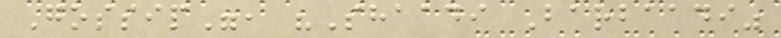Gossip", "Shaadi Barbaadi"
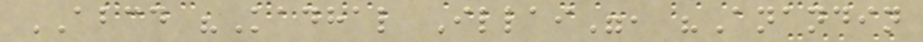ABCD "Kadhal Illai", "Anandin
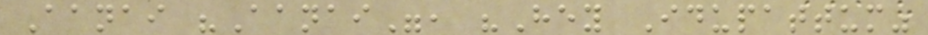Aanai "Aanai", "Hey Idupattum"
